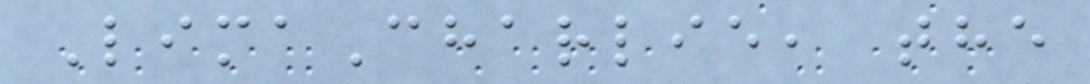LimaCharlie, the
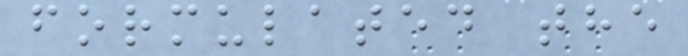formulated the
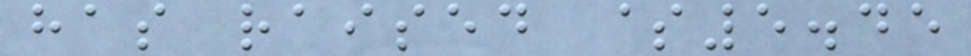has raised $5.45
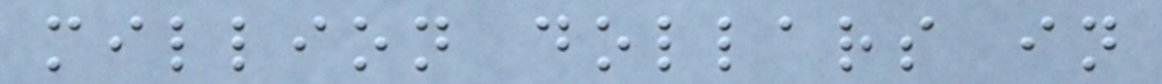million dollars in
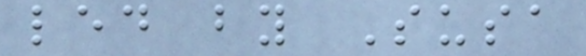led by Susa
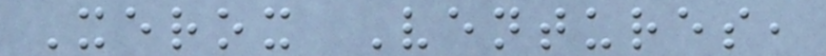Xerox Ventures,
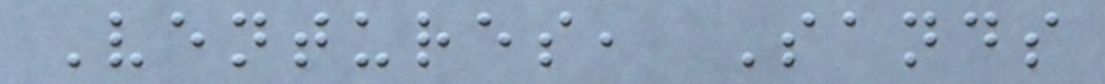Ventures, Sands
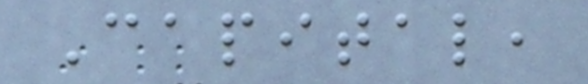Capital,
